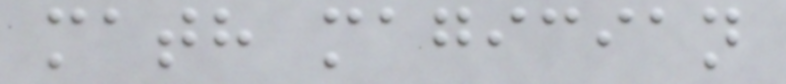math magician
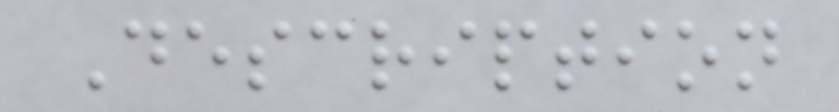Description
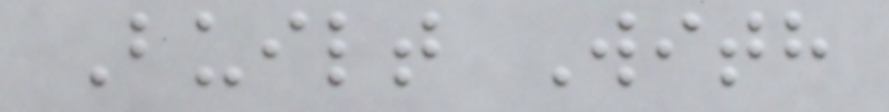Built With
